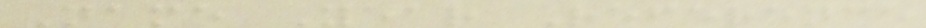Name Year Reference
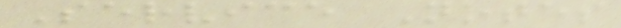Service Notes
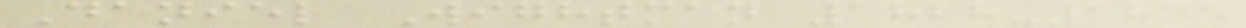Daniel Wightman 1828-1845
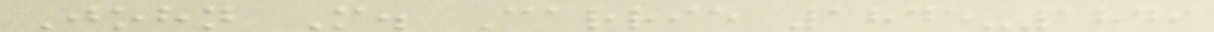John M. Carrie 1845-1849
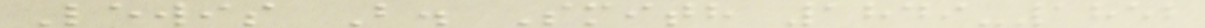Lewis B. Smith 1849-1852
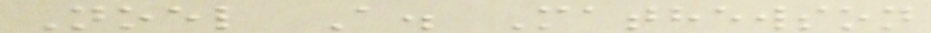Noel A. Mathewson
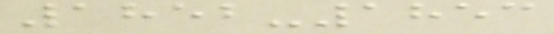1852-1853
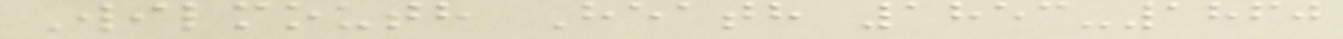Wilmouth Heath 1853-1860
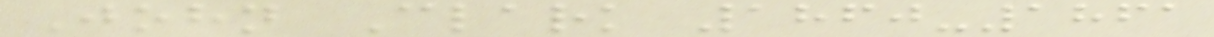John Clark 1860-1861
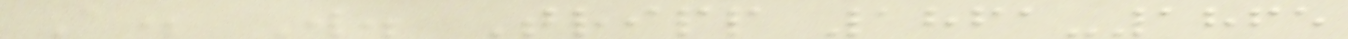A. W. Tripp 1861-1865
